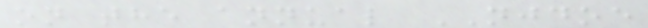on the annual NJDOE
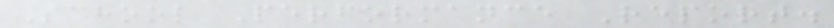School Performance Report.
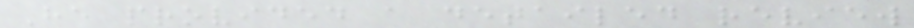He provided a detailed review
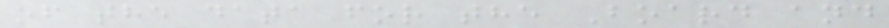of the data for the Board and
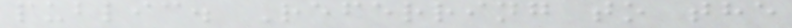public. Referring to the
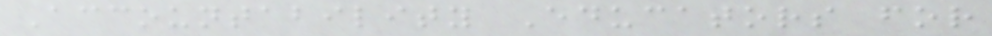Accountability Educators for
